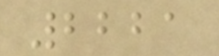2221
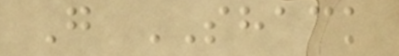G SHACK
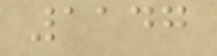1147
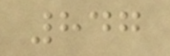847
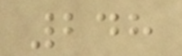248
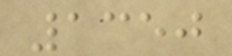1350
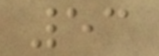53
